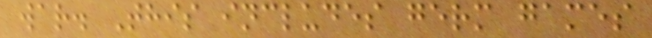war. This includes germ games
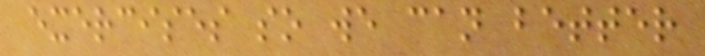exercises so we can better
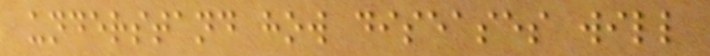understand how diseases will
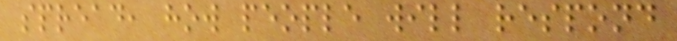spread, how people will respond
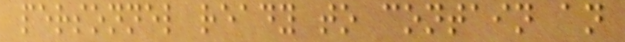personnel ready to contain an
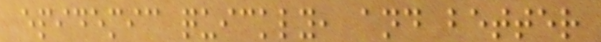epidemic quickly, and better
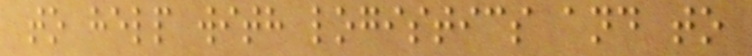to help with logistics and to
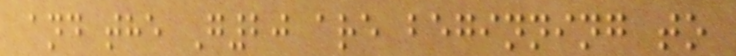and the G20 are beginning to
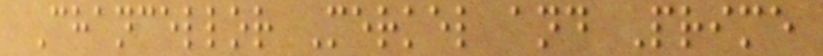Chancellor Merkel and Prime
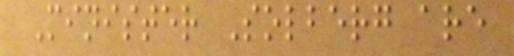Minister Solberg are
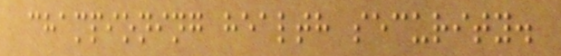championing health security.
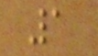1
